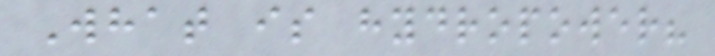What is hydropower?
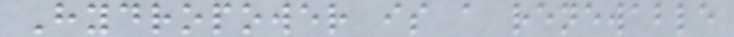Hydropower is a renewable
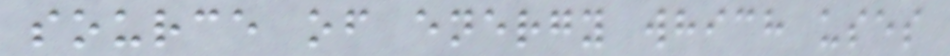source of energy which uses
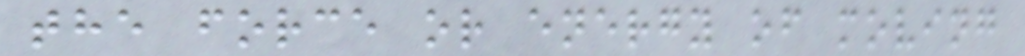the force or energy of moving
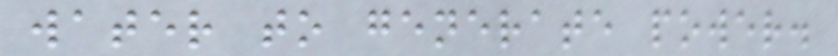water to generate power.
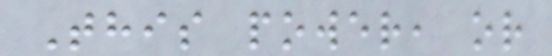This power, or
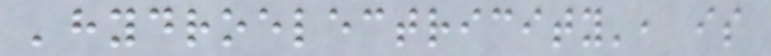'hydroelectricity', is
